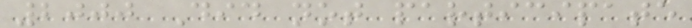2000 Did not participate
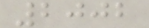2002
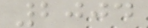2004
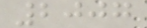2007
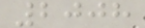2008
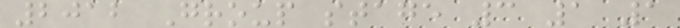2012 Group stage 3 1 1
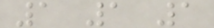1 1 1
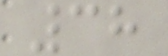38
